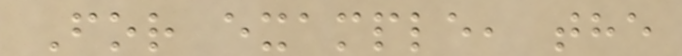For example, the
